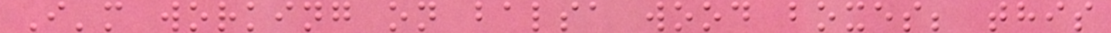I'm working on balsa wood boxes; this
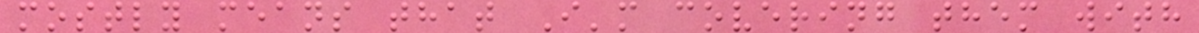mostly means that I'm covering them with
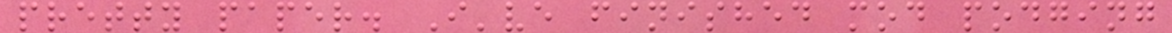pretty paper. I've finished mod podging
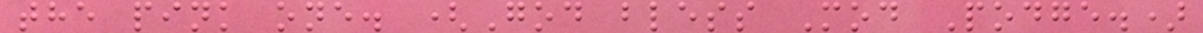the pink one. (God bless Mod Podge.)
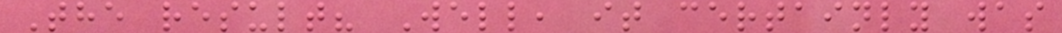The result? Well, it certainly was
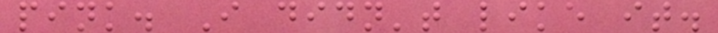pink. I didn't like it.
